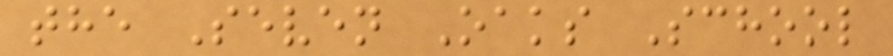the Seven Oaks School
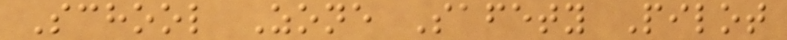School Zone Safety Pilot
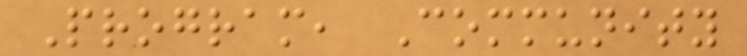Program, Community
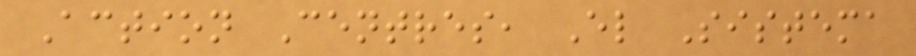Action Centres, El Sistema
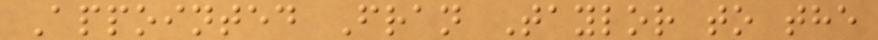Appointed Fran Taylor to the
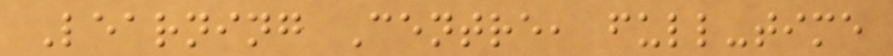Learning Centre, full-time
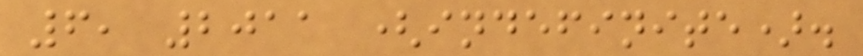6, 2011 (indefinite).
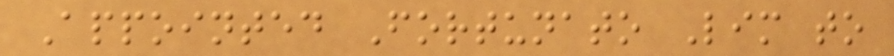Appointed Fortunato Lim to
